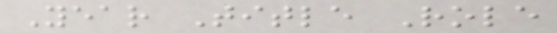Year Title Role
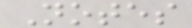Notes
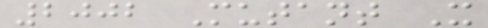2002 Mutant X
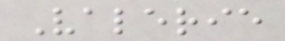Valerie
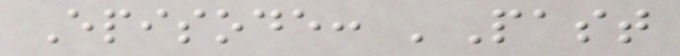Episode: 'Past
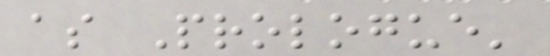as Prologue'
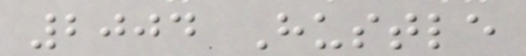2004 Hustle
